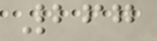267
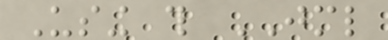Using this JML
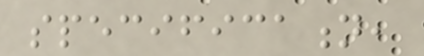specification,
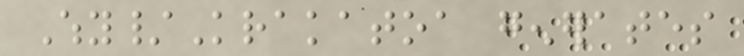Why/Krakatoa generates
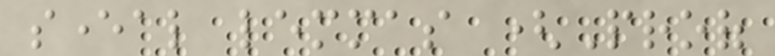several lemmas (Proof
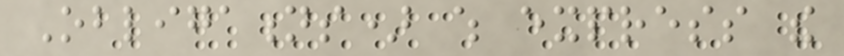Obligations) which express the
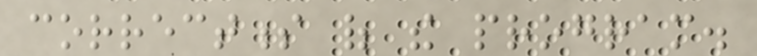correctness of the program.
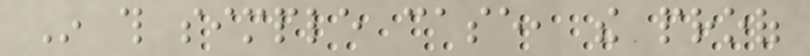In this simple case, the proof
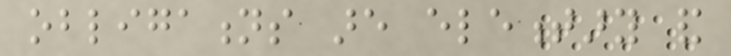obligations are elementary and
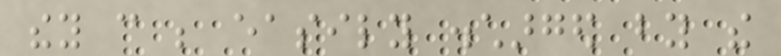they can be easily discharged by the
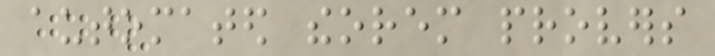automated theorem provers
